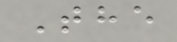The
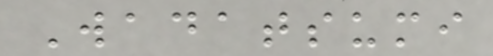Wadatsumi
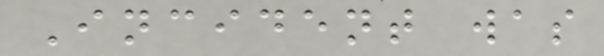Incident was
